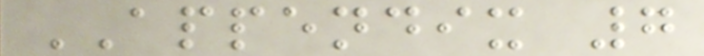APPENDIX 7
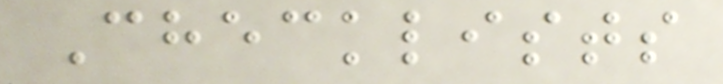Checklists
